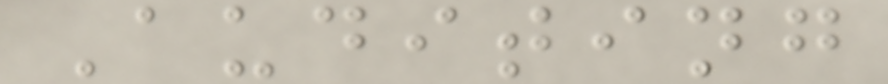Auditing
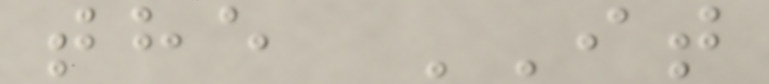the IT
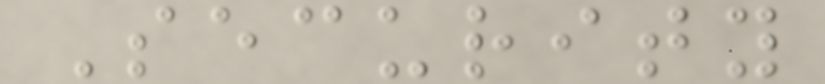Security
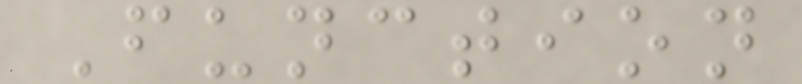Function
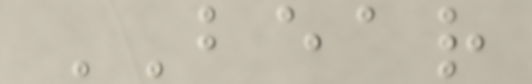BEAR
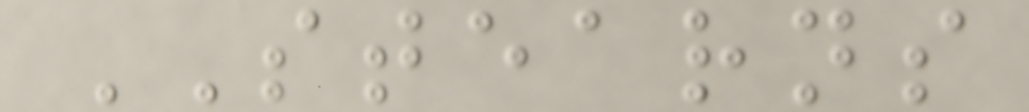STEARNS
